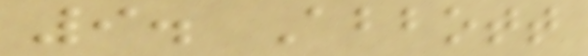9. Abbott
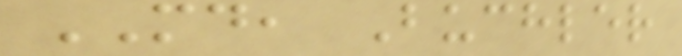MD, Buchler
